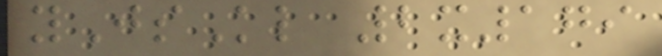yJsKl 2x179
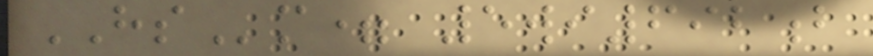HSm= 5wi692b
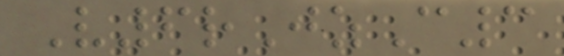V6rJzC3
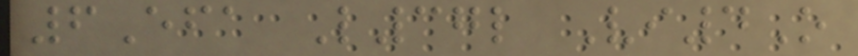6Efa L37l Vi4O
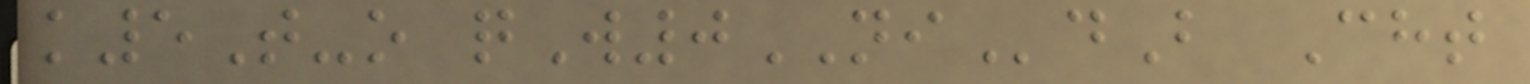k5T-o qW0NIdB Cht
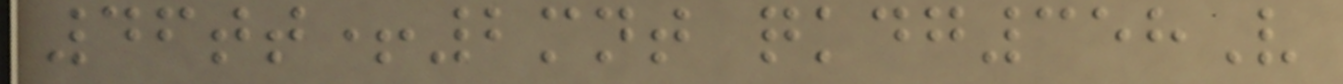46tt+2mnt qkdg358V
